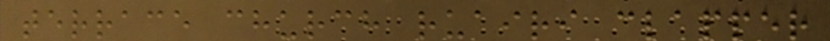terrace church ruairi clapper
